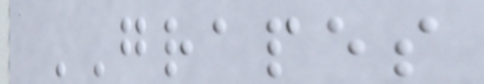GRAPES
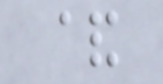&
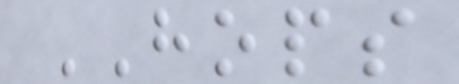HOPS
